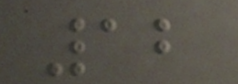12
